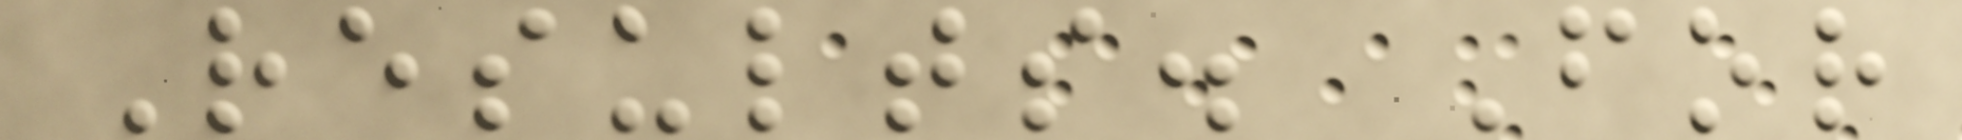Results. For
